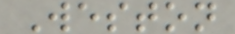Weston
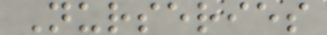Nurseries
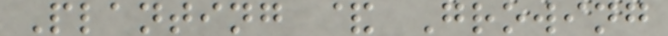Planting & Growing
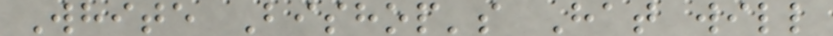White Bishop's Hat will
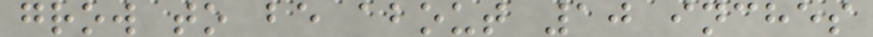grow to be about 10 inches
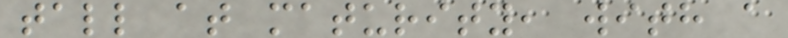tall at maturity, with a
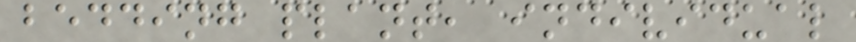bedding plant, individual
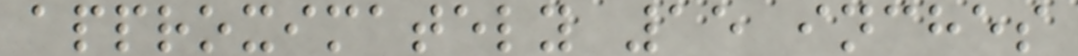approximately 15 inches
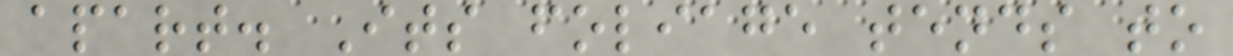apart. Its foliage tends to
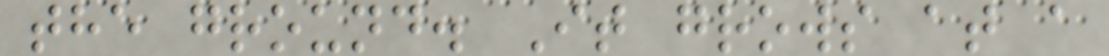the ground. It grows at a
